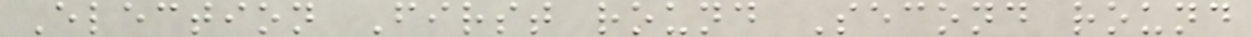Election First round Second round
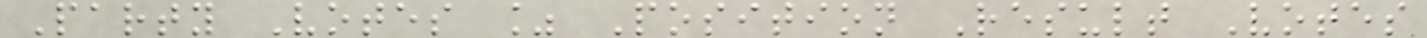Party Votes % Position Result Votes
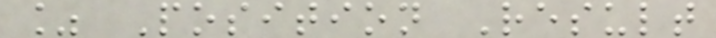% Position Result
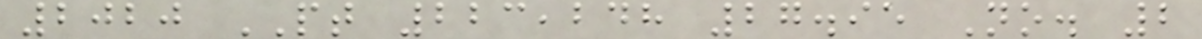2020 PT 223,248 27.95 No. 2
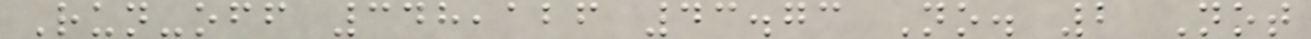Run-off 348,126 43.73 No. 2 Not
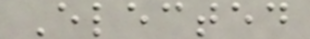Elected
